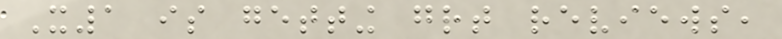X1 is getting great reviews,
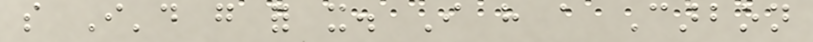so I'd go for it. I have a Carbon
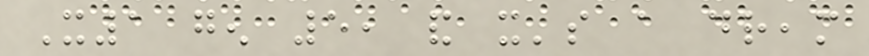X1 gen 5, and it's a dream
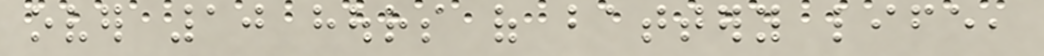over 10 hours of battery life,
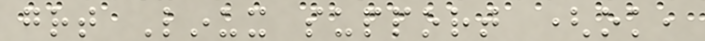great Linux support (ok,
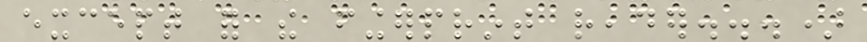except for the fingerprint reader...)
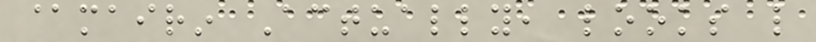@mairin Actually, looks like
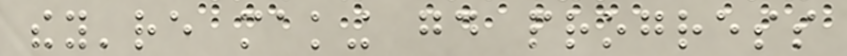they're making good progress
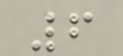6
